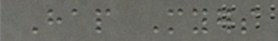Hap Myers
